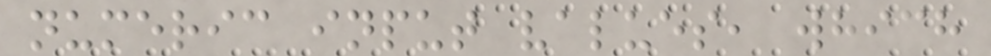numeric input values, which
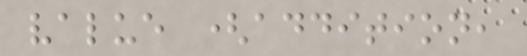value (addition,
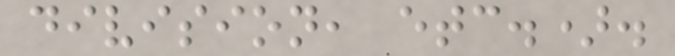division, etc.).
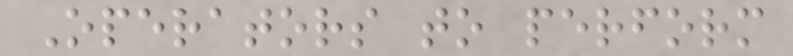Operators to perform
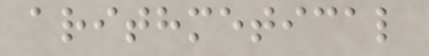arithmetical
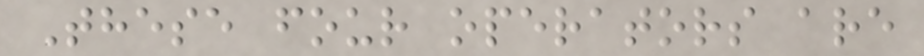These four operators are
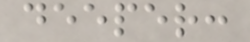deeper:
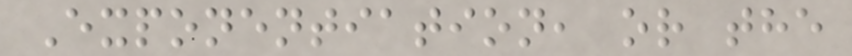Exponentiation, or the
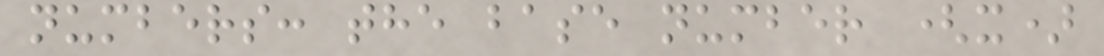numbers: the base number (x)
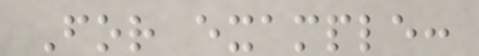For example:
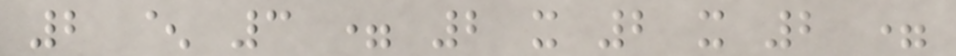2 ^ 3 = 2 x 2 x 2 =
